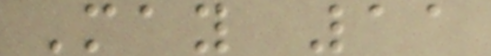May 11
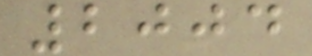2004
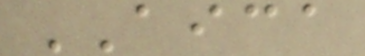AICA
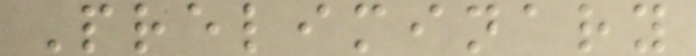Preliminary
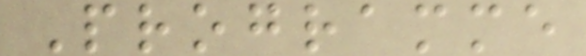Programme
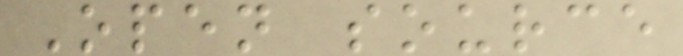Open source
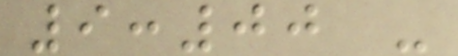9:00 -
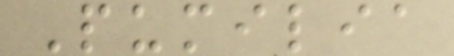Pumilia
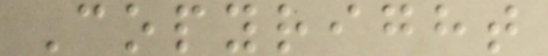Copyright
